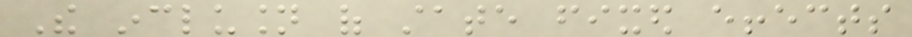The inclusion of state fixed effects
